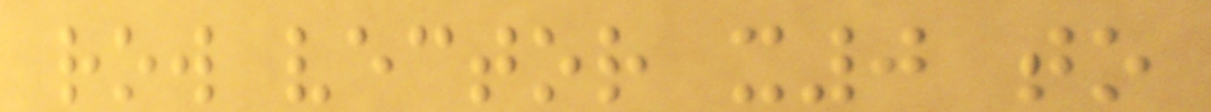row vector x0 to
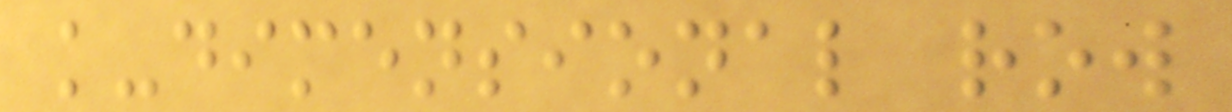k-dimensional row
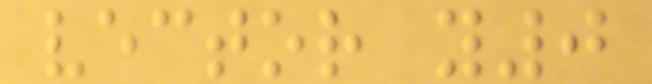vector y0
